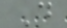D
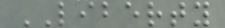LIBERTY
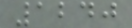1240
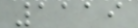1119
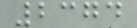2374
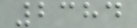2384
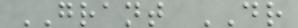GRANT DR
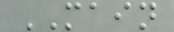MAIN
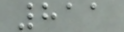811
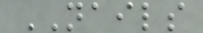NAILS
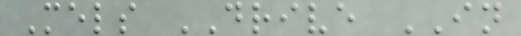Mels DRIVE IN
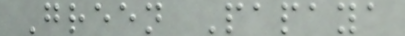Green Papaya
